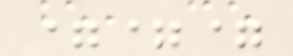===
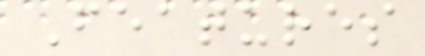Features
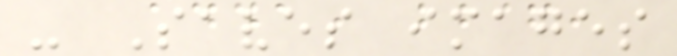- Saves images
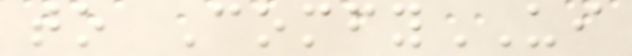to ComfyUI
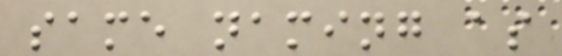same naming as
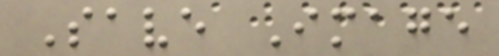Save Image
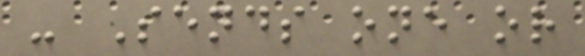- Sends one or
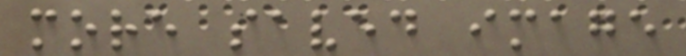more saved image
